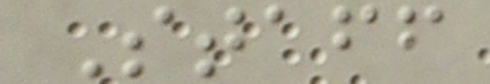Staff
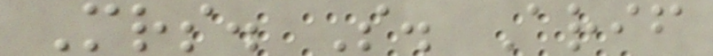Mrs. S. Arif
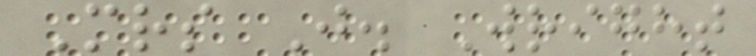Mrs J. Wright
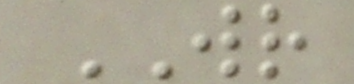WR
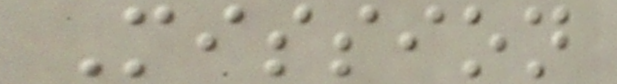Mission
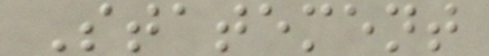Statement
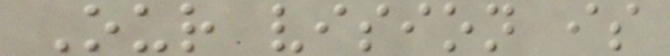Our vision is
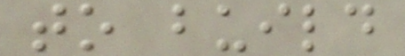to build
